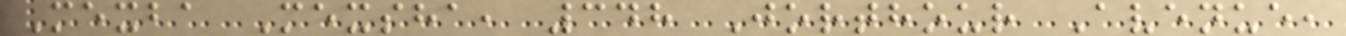Mexba Mexsha, 348 Jorthour Avenue,
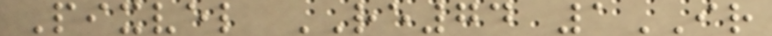Pixvel RE74 1IR
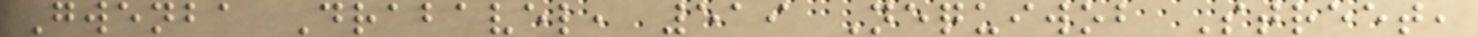Gwenba Drabavel, 519 Nequiwob Street,
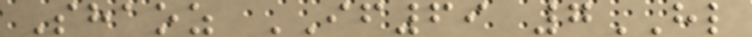Shaoz IF69 7HL
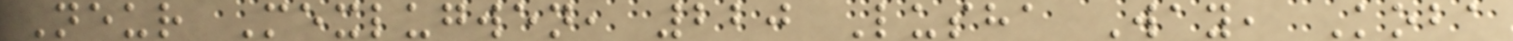Neur Mexlugwen, 220 Lusha Way, Koba
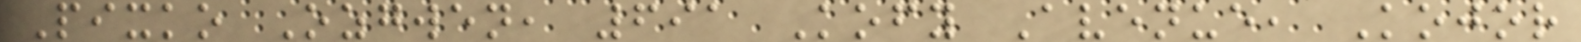Pixko Ozgwen, 691 Kofy Avenue, Kojor
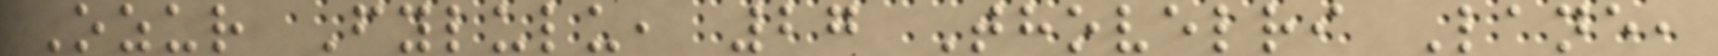Ozur Fylulu, 27 Thovelri Lane,
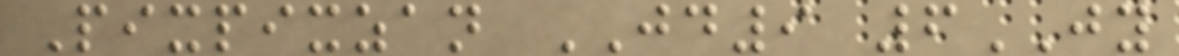Pixpixzan JD9 6JY
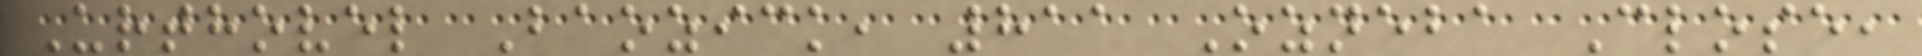Urthovel Baozick, 811 Ozneba Close,
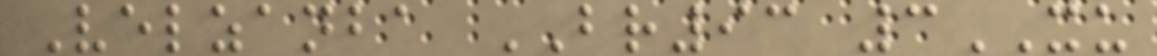Velzanba BR93 3XU
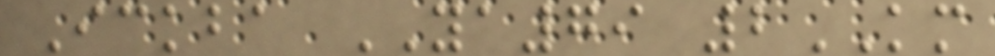Ickba YA79 2KM
